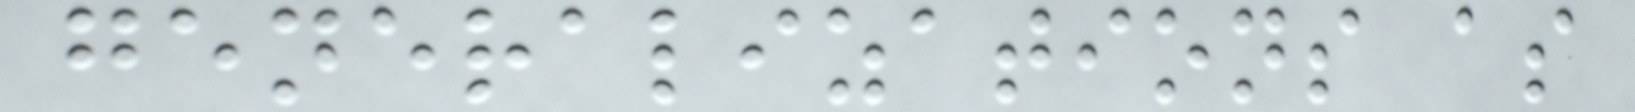generalizations as
